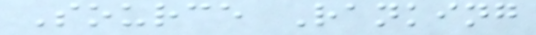Source Ranking
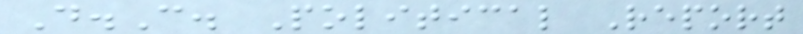D.C. Political Report
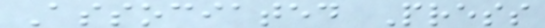Associated Press
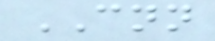CNN
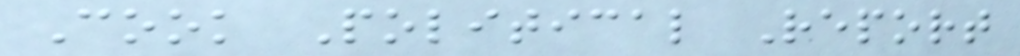Cook Political Report
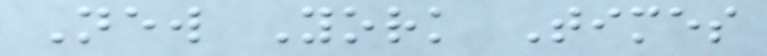New York Times
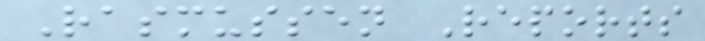Rasmussen Reports
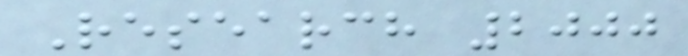Research 2000
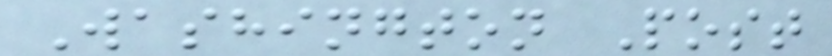Washington Post
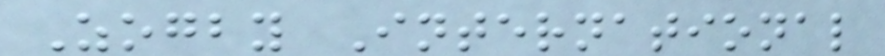Zogby International
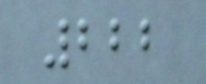222
